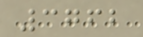3762
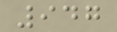947
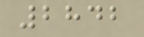2842
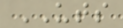UTS
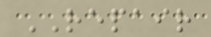REPAIR
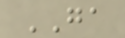GA
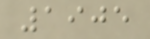1905
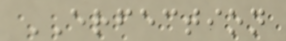ERFECTION
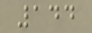144
